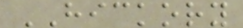HICKORY
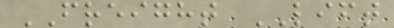FREIGHT LIFT
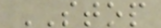STOP
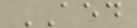AED
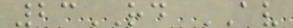23RD AV
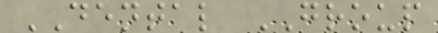DENTAL GROUP
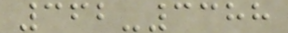362-3388
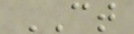CT
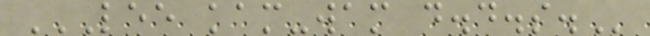LEE KAM-WAM D.D.S.
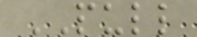PULL
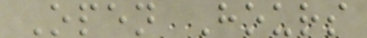Open Hours
